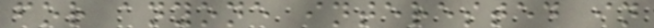for anyone interested in
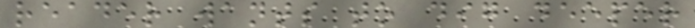reader wants to dig deeper
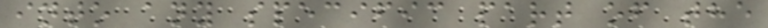into any specific part of the
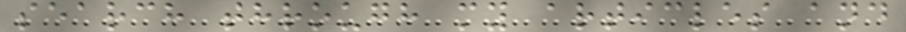search through my articles and
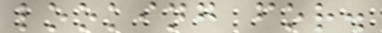looking for.
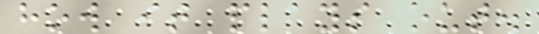how it plays out.
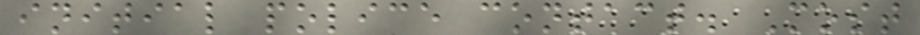initial police contact. Most
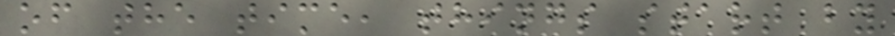of the time, things start by
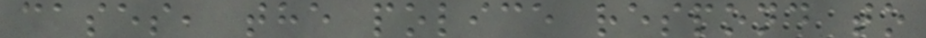cases, the police respond to
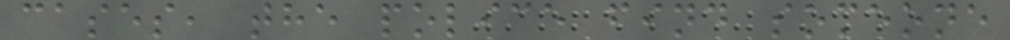cases, the police find someone
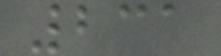231
